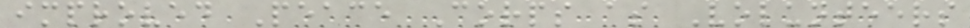improved Peace Corps as Volunteers
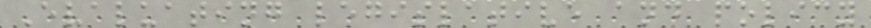Evaluating legislative and policy
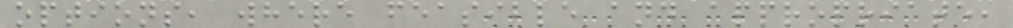options, where feasible and appropriate,
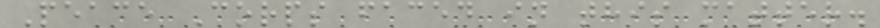Peace Corps faced in this matter.
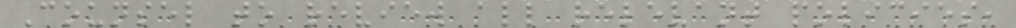Counsel to review all relevant policies,
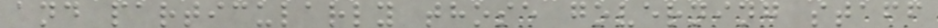and particularly those governing staff
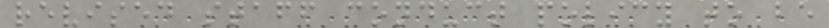revised staff conduct policy to be
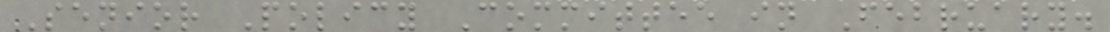Senior Policy Committee in February.
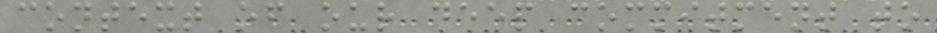context of our deep commitment to
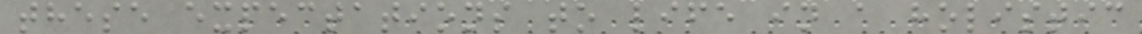these expectations to life in a holistic
